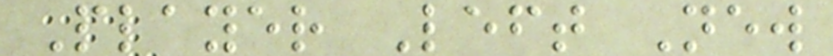Player Left New
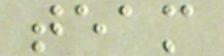team
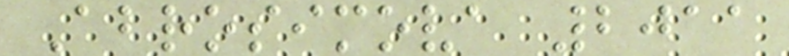Abrosimova 2011
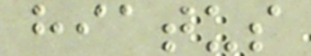hiatus
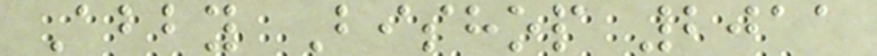Abby Bishop 2011
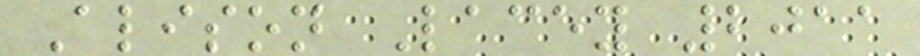Alison Lacey 2011
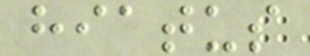hiatus
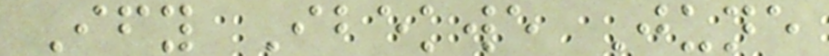Ify Ibekwe June
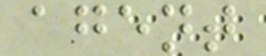agent
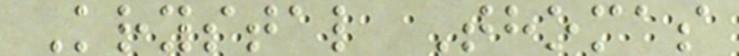Krystal Thomas
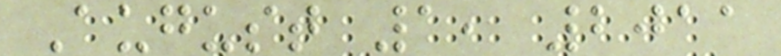August 1, 2011
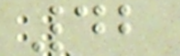42
